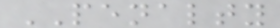PENALTY
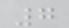7
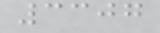3307
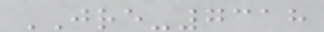JRE-7318
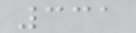331
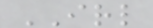IRL
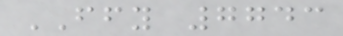FFY 7743
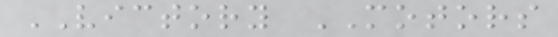VICTORY MOTORS
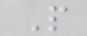P
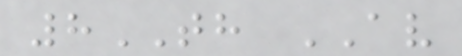8TH AV
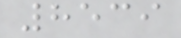8539
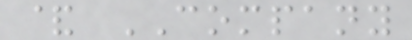& COMPANY
